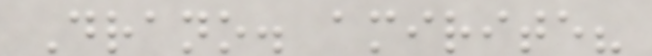Drano. amirite?
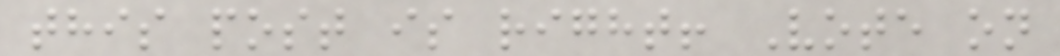this post is right! Vote on
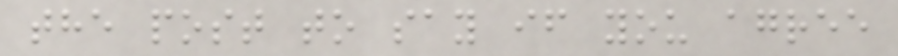the post to say if you agree
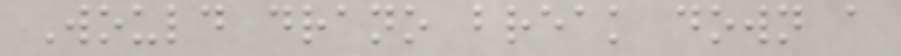Would drano break down a
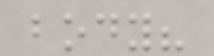body?
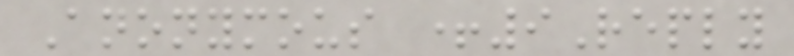Anonymous +9Reply
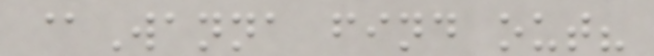@Wanna find out?
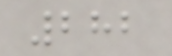282
